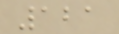121
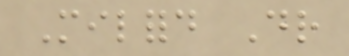Milford Dr
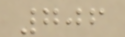706
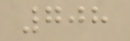708
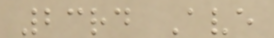23rd Ave
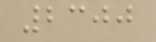2300
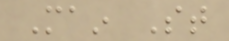Main St
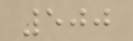500
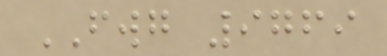FWG 9769
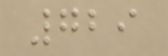729
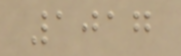1017
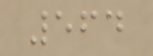564
